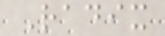Radix
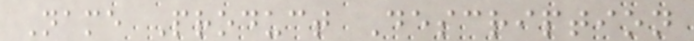Name Product Description
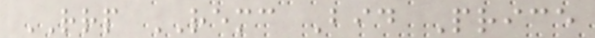RRP REMC Bid Price
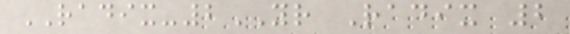RADIX-2YR Radix 2
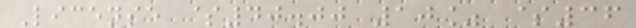License $40.00 10% $36
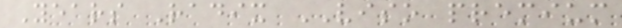Years Radix VISO premium
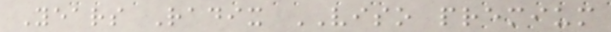Years Radix VISO premium
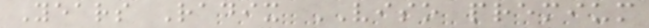Years Radix VISO premium
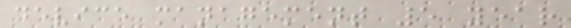device management 5 year
